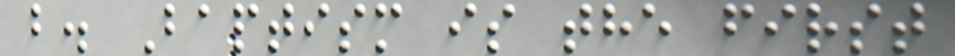b. Baptism is the first
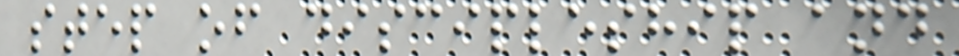step of discipleship and
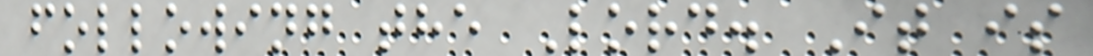following the Lord. It is
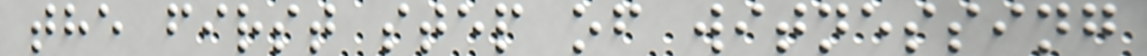the first step of witnessing
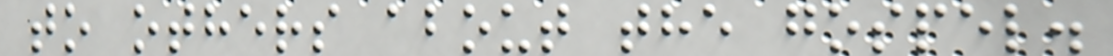to others about the gospel.
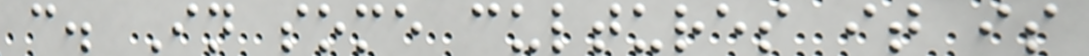c. In some cultures it is
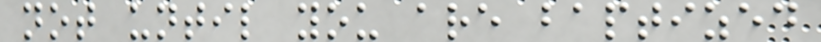not until you are baptized
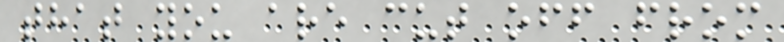that you are cut off from
